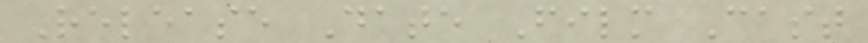Release Date Film Cast
